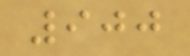900
